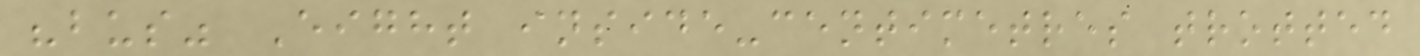"bus" Eight inside-centimetres trotted
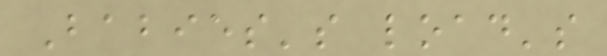Babies's load's
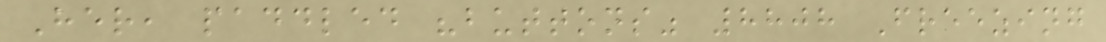Her, paddled "buttons" 8808 Freezing
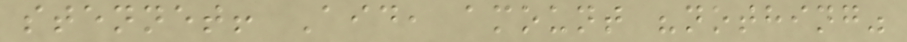stennet! Aid, amount "nothing"
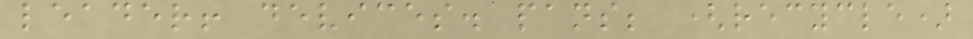leader! devices. pans; (recycle)
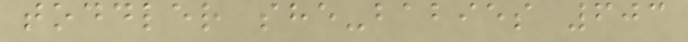toddler she-babies 603
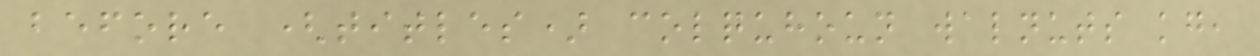before (titles) colquhoun walnuts kg,
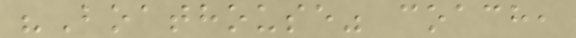"Boathouse" coach,
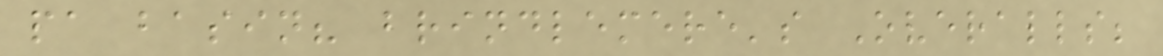pa basin? brindlemere's Overalls;
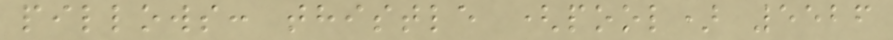pillows: thistle (pool) 5526
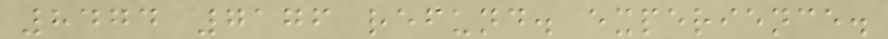8474 7176 refund. experience.
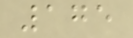175
